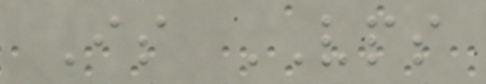Is VPS
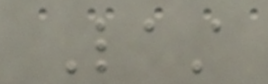Last
